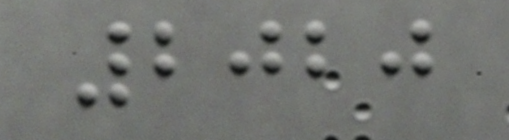2020
